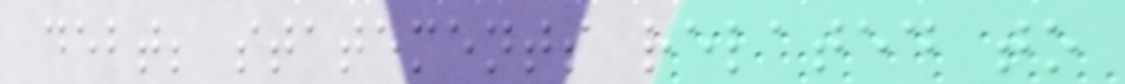debt; statements related to
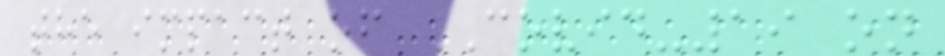the impact of COVID-19 on
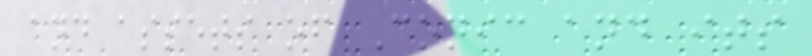and assets of Conic and its
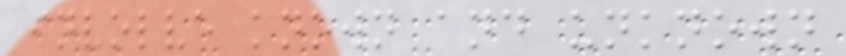involve known and unknown
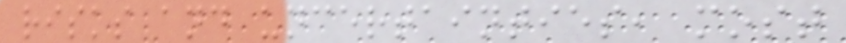risks and uncertainties, most
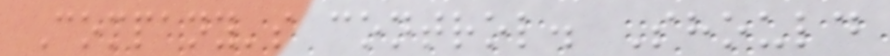Company's control. Should
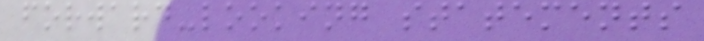forward-looking statements
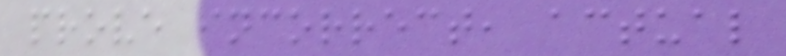prove incorrect, actual
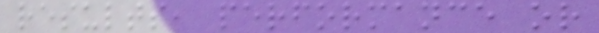results, performance or
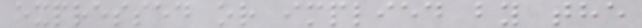expressed or implied by the
